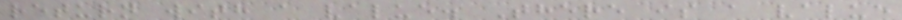return with a value. There is a value
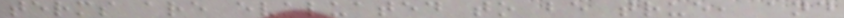terms are evaluated to be true, and
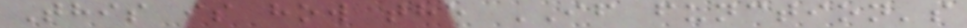This is how the IF function's
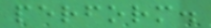perform.
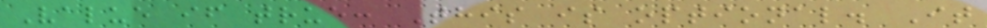Value if true: This is optional. It
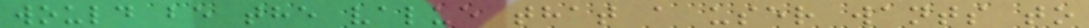would be the value that a user wants to
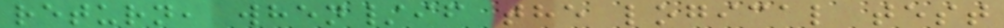return, when/if the logical test
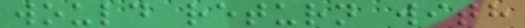would return with
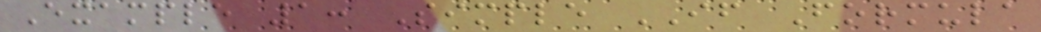Example 1: Simple IF Formula
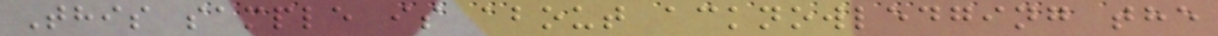This sample is about acknowledging the
